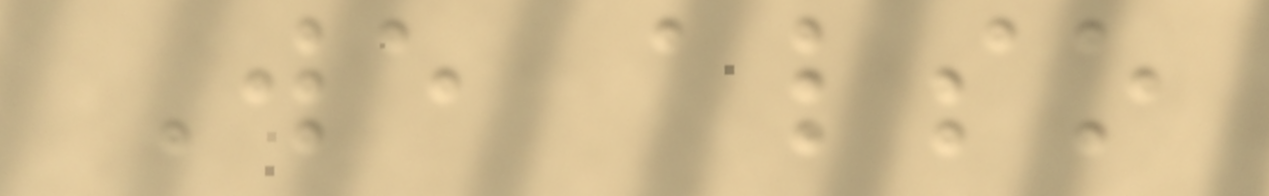We also
